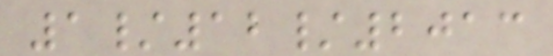1/12/2013
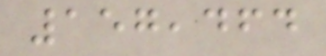157,464
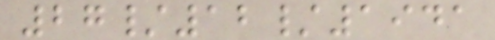27/12/1941
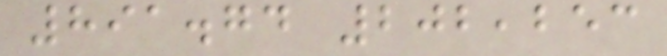891.74 202,253
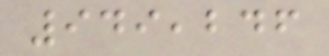949,246
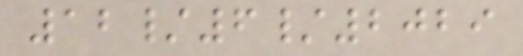12/6/2029
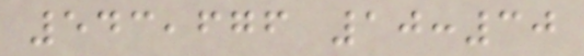543,676 10:30
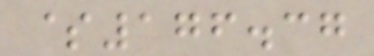$176.37
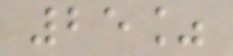25%
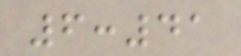6:41
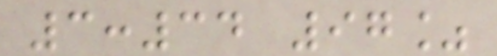3:34 97%
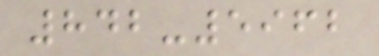842-5962
